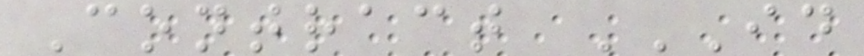Contract ID
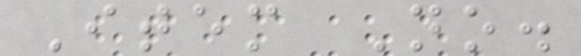Item No.
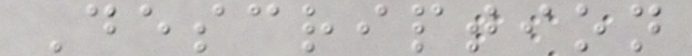Description
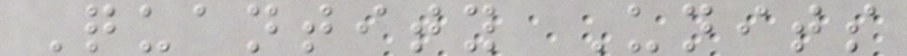Quantity Units
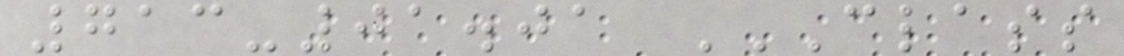713-01.01 CLASS
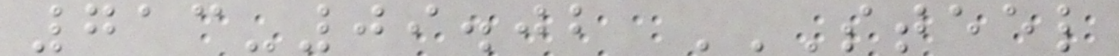713-09.02 STEEL
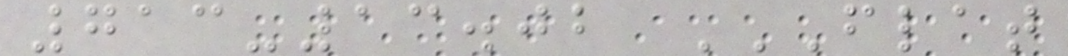713-13.02 FLAT
